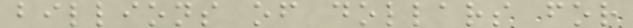billions of dollars for
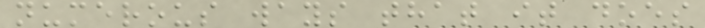numerous ways that it does
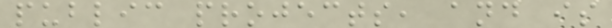public projects, and is
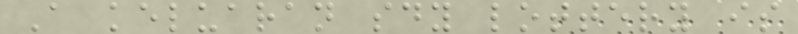A keluaran sdy lottery is
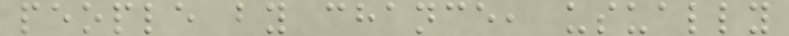people by chance, usually
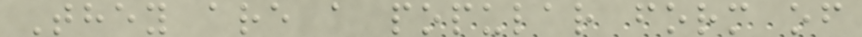They are a popular form of
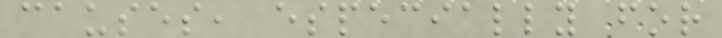causes, especially for
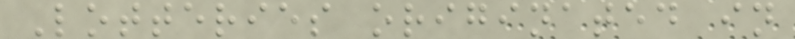Lotteries originated in
